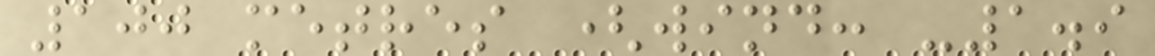100 metres (wind: -1.9
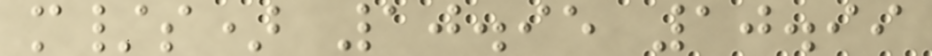m/s) 10.95 10.99
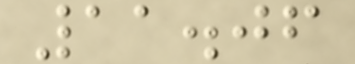11.06
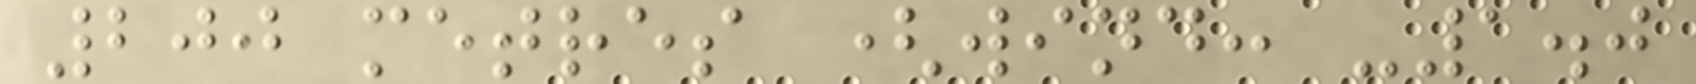200 metres (wind: -1.0
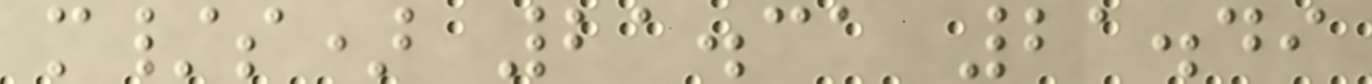m/s) 21.31 21.49
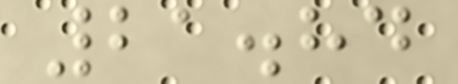21.84
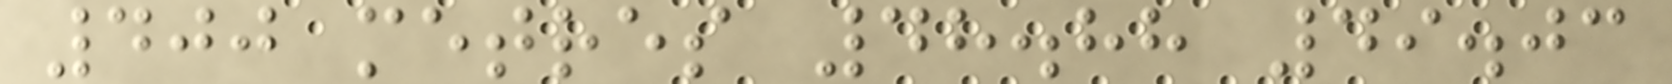400 metres 48.88 49.03
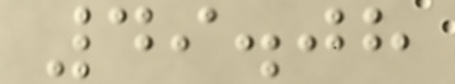49.08
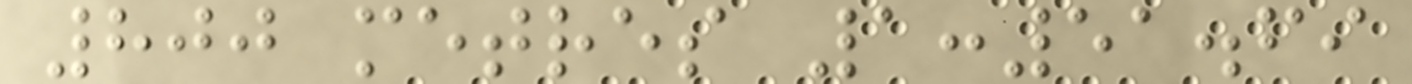800 metres 1:51.69
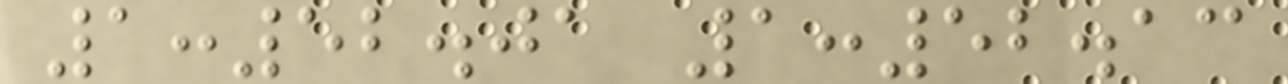1:52.01 1:52.13
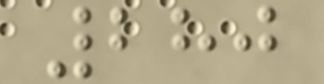280
